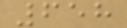658
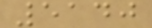5140
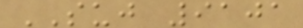SUJ 9101
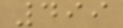499
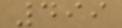499
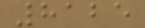8125
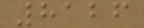8126
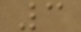3
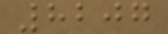8207
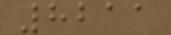8211
